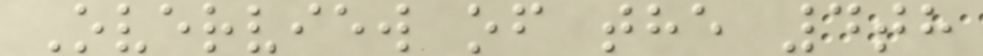Overview of the 4th
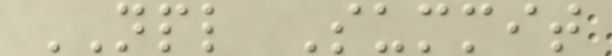NPL Summit
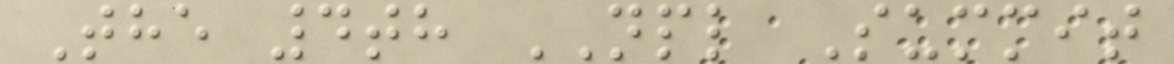The 4th NPL Summit
